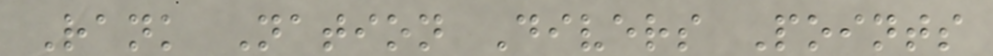Rank Nation Divers Points
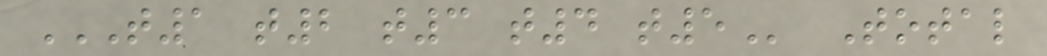T1 T2 T3 T4 T5 Total
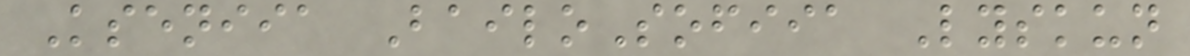Kseniia BailoSofiia Lyskun
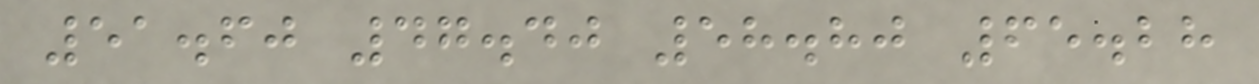51.60 47.40 58.80 65.28
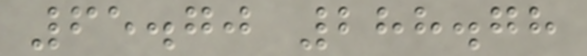65.70 288.78
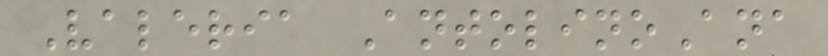Valeria AntolinoAna
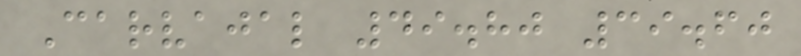Carvajal 49.80 39.60
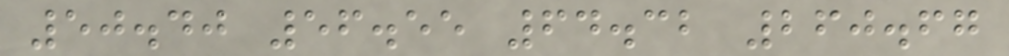50.40 56.55 64.32 260.67
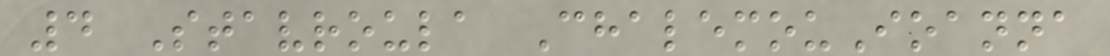4 Stavroula ChalemouIoanna
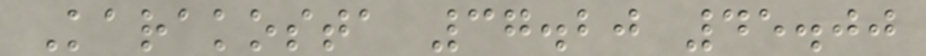Karakosta 37.20 45.00
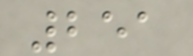251
